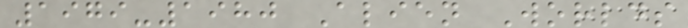1979-1980 Alien Worlds
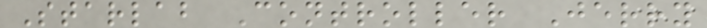Starlab Controller Jerry
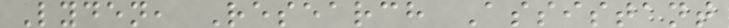Lyden, Research Assistant
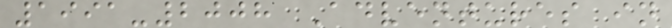1991-2008 Adventures in
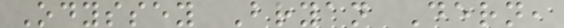Odyssey Bryan Dern,
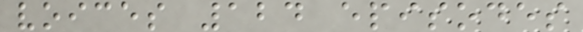voices 124 episodes
